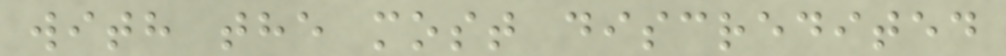with the most discredited
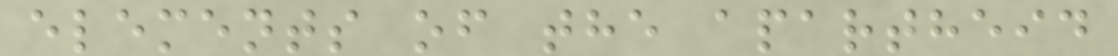elements of the apartheid
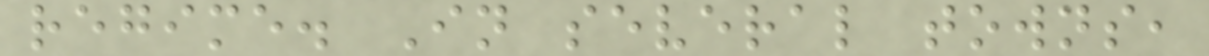regime. In several towns,
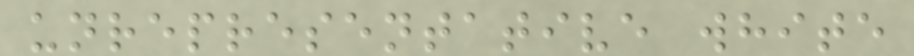unrepresentative white
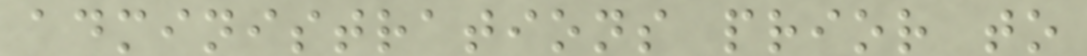administrations prior to
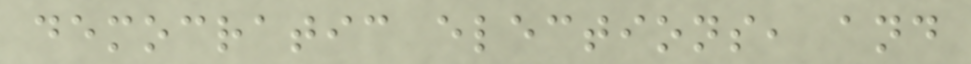democratic elections, and
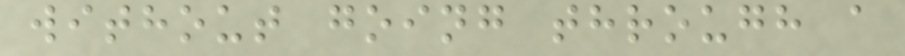without going through a
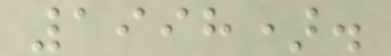1998).
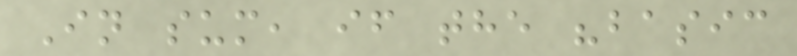In sum, if the "basic
